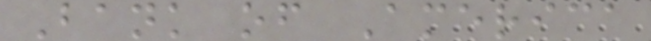Bank of America
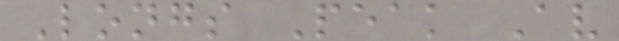Longs Peak Av
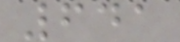641
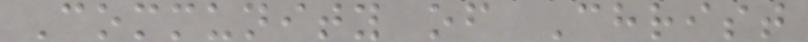Community of Christ
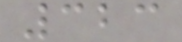323
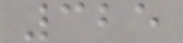325
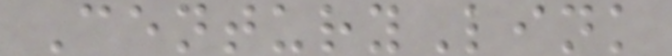CenturyLink
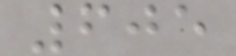605
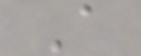A
